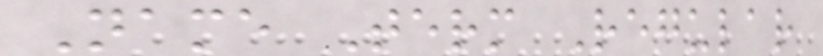Name Term Regular
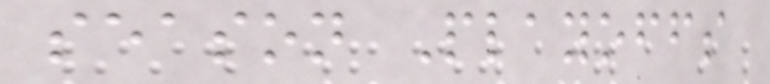season Playoffs
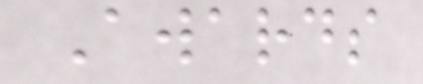Awards
